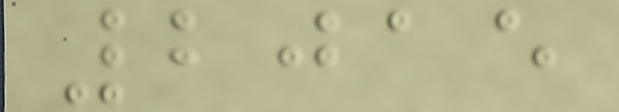2015
